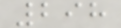298
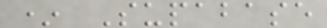* Supabase
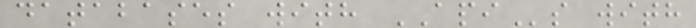databases with APIs with
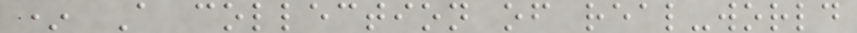* A collection of real-world
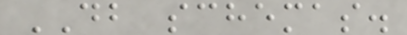DB schemas.
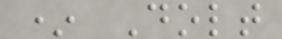* Dolt
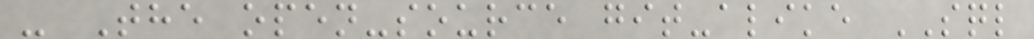- The open-source git-alike SQL
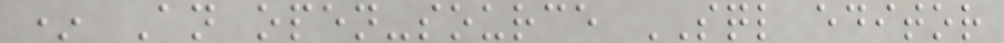* An open-source SQL editor
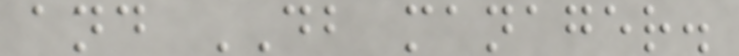and DB manager.
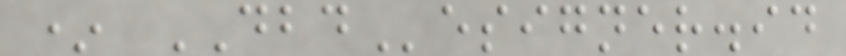* DBDesigner.id
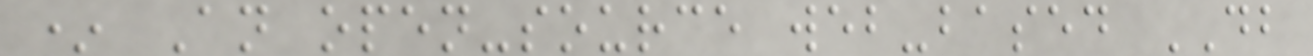* An open-source web-based DB
